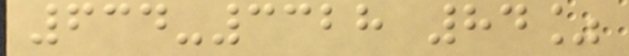634-3328 84%
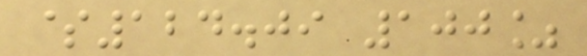$124.09 100%
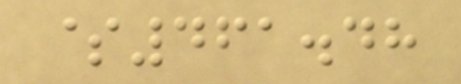$461.48
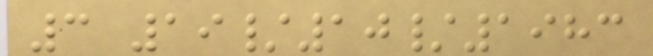3 19/10/1983
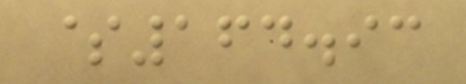$164.93
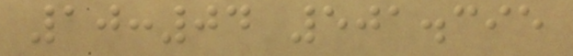10:04 501.395
